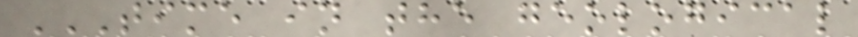TIME IN THE GEOLOGICAL
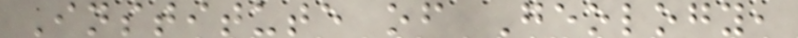Institute of Geology,
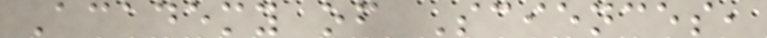Academy of Sciences,
